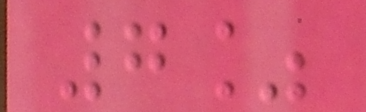7%
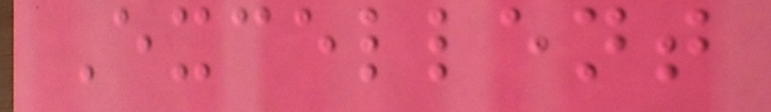Excellent
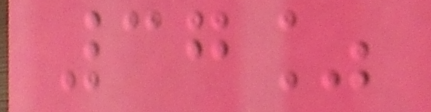37%
